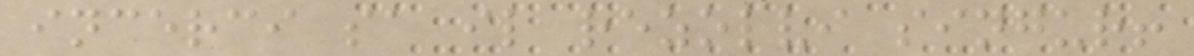incerci sa il rezolvi singur!
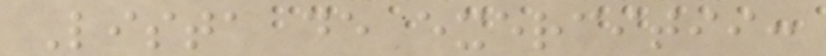Lista de exercitii:
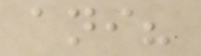ani?
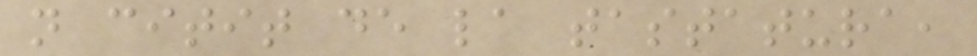n citit de la tastatura,
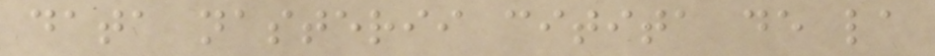data nasterii citita de la
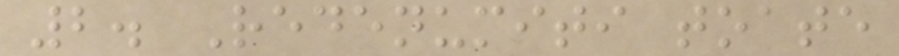2. Redenumiti toate
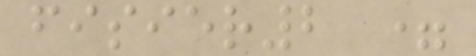fisier2 =
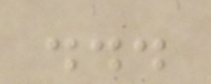...
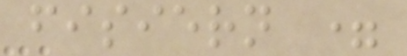fisiern =
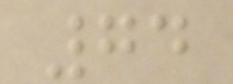74
